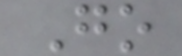Go
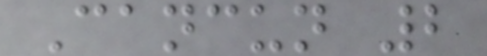Cancun 2
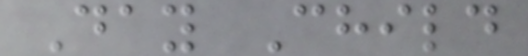Day Child
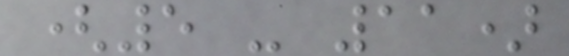(5 - 11)
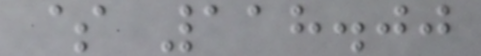$ 118.00
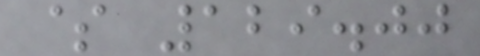$ 129.00
